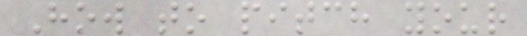How to pitch your
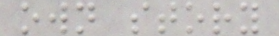own story
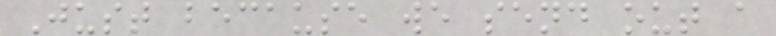Just because we send out a
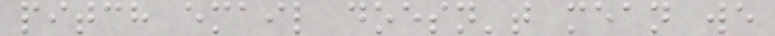pitch email doesn't mean we
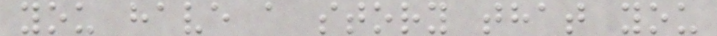you have a story that you
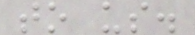to us.
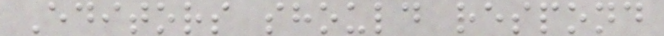Editors should respond
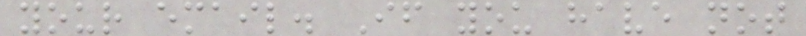your email. If you have not
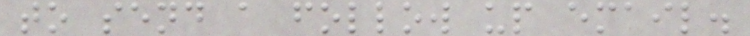to send a follow up email.
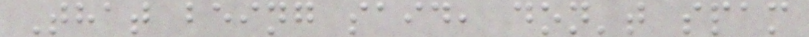That being said, don't spam
